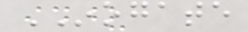INOGATE
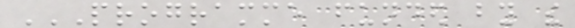PROGRAMME FUNDED BY THE
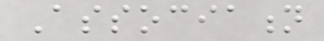Association
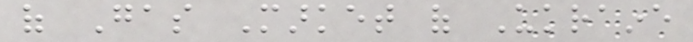of Gas Market of Ukraine
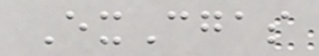ExCgas
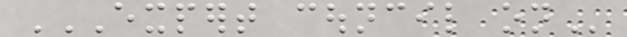EXPERT COUNCIL ON
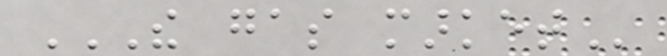THE GAS MARKET
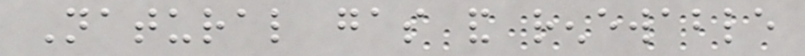Natural gas and renewable
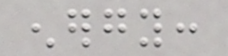energy:
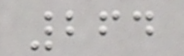264
